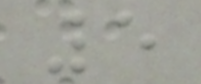5
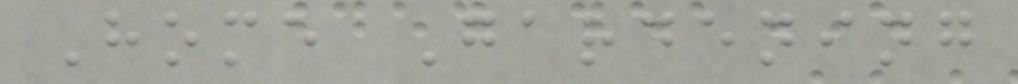Home Gardening
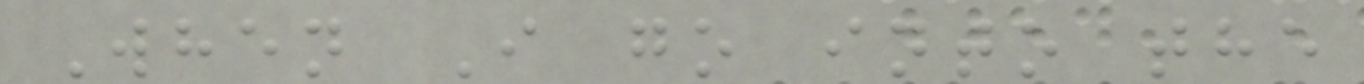When I go into the
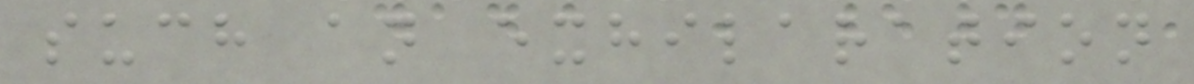such an exhilaration
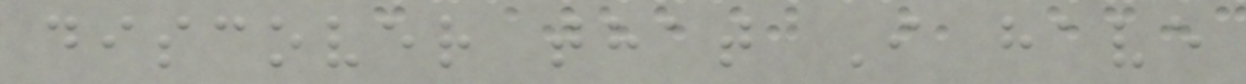discover that I have
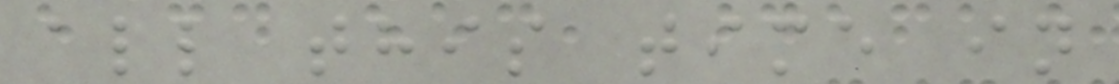all this time in
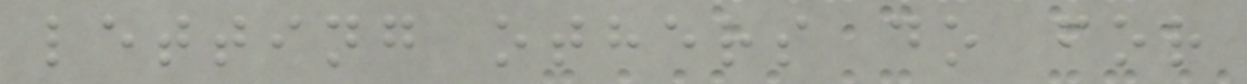letting others do for
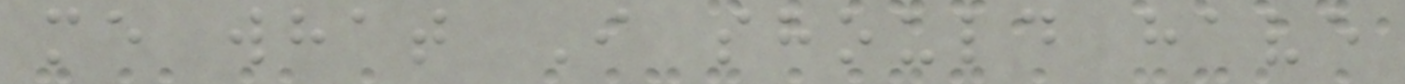me what I should have
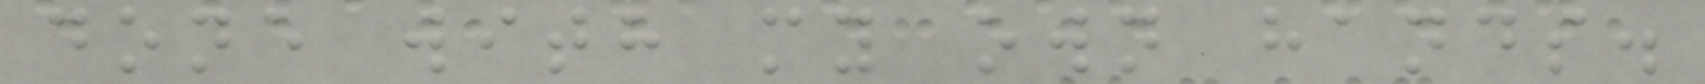done with my own hands.
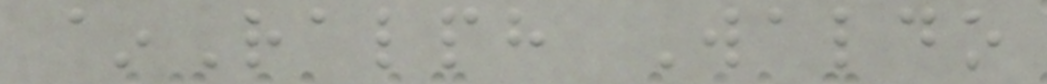~Ralph Waldo
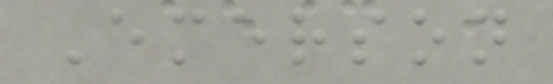Emerson
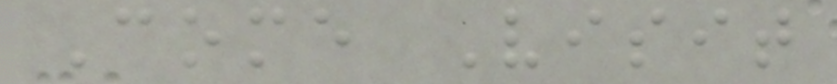Come Visit
